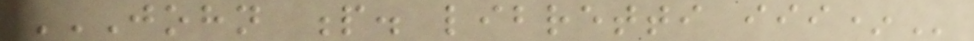JOHN P. LIBRETTI III*
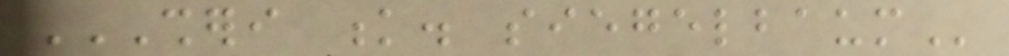SHERI K. SIEGELBAUM
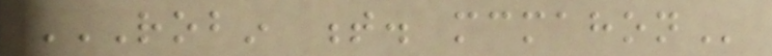ROBIN T. MCMAHON
